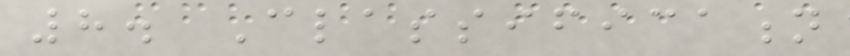8. Classification
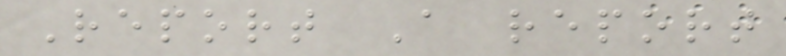Report A report
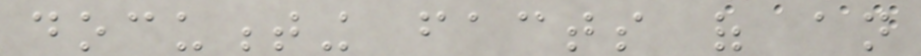documenting facts of an
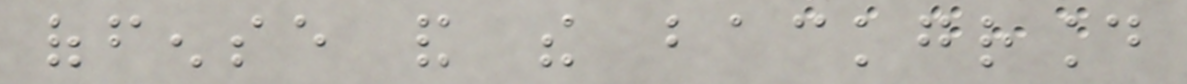offense and the background
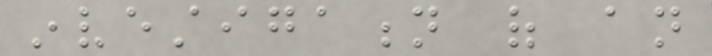investigation of an
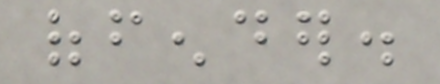offender.
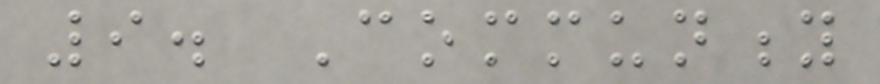9. Community
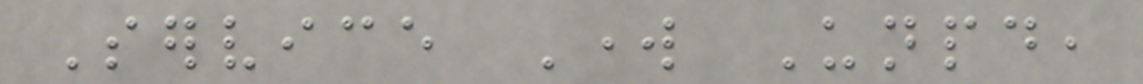Service Work Unpaid,
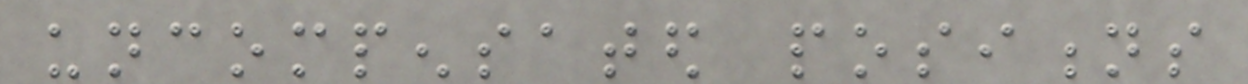uncompensated positions
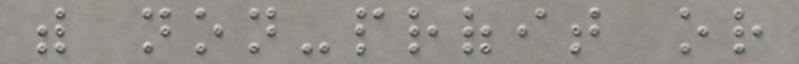with non-profit or
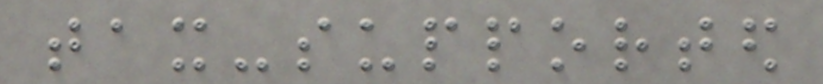tax-supported
